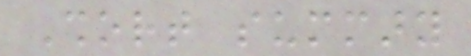Short summary
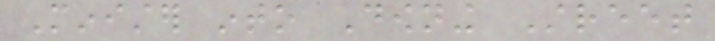Minister into Downing Street
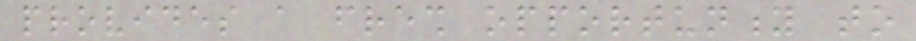provides a fresh opportunity to
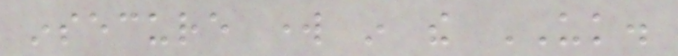insecure work in the UK.
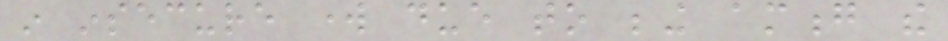in insecure work due to being among the
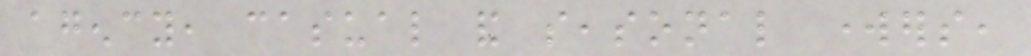agency, casual and seasonal workers,
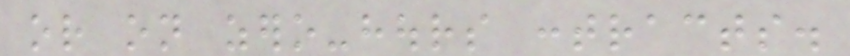or on zero-hours contracts.
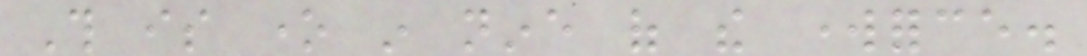This is one in nine of the workforce.
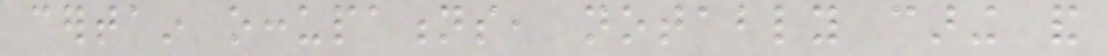certain occupations, notably caring and
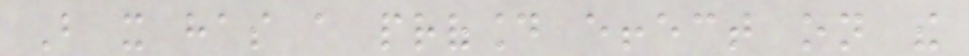But it has a profound effect on the
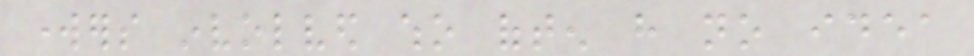workers involved who often have no idea
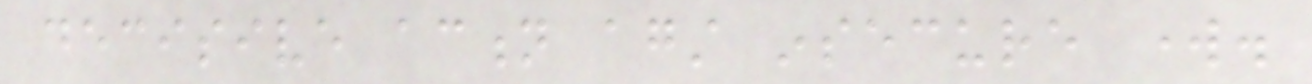decisive action against insecure work.
